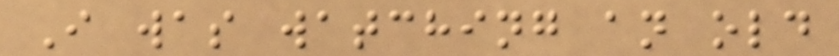I was watching an old
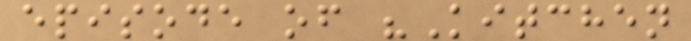episode of "Kitchen
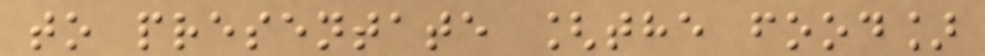to presentate [the food]
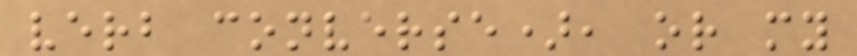verb converse), or my
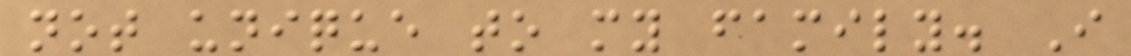not unique to my family. I
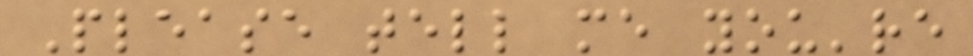Please tell me you're
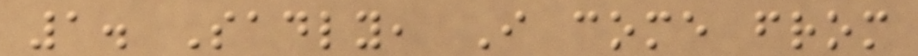1. Sadly, I come from
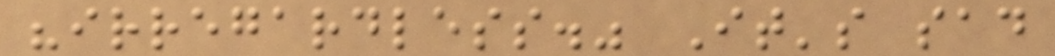"irregardless." It's sad
